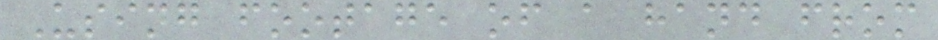Using footage of a hand from
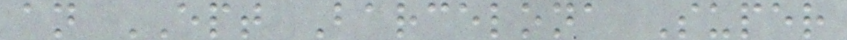an EPT Barcelona Super
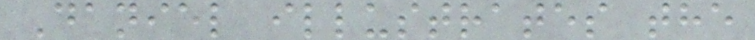Daniel illustrates the
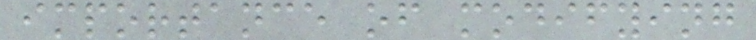importance of modifying
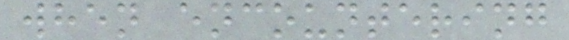when encountering
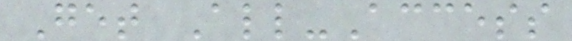Get All-Access
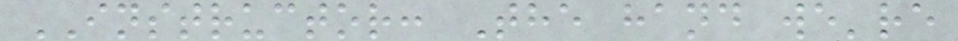INSTRUCTOR: The hand we're
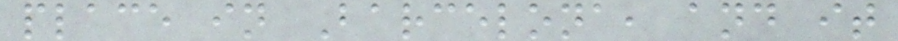place in Barcelona, and it
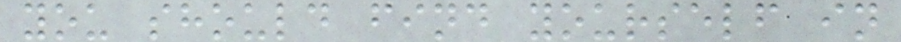you should find yourself in
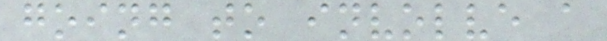going to involve a
